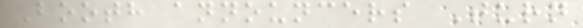Booth announcers Turn
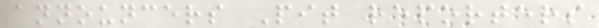announcers Pit reporters
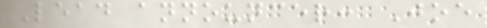Lead announcer: Joe
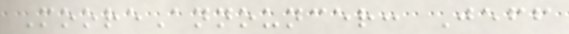MooreAnnouncer: Jeff
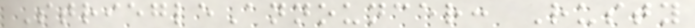StriegleAnnouncer: Rusty
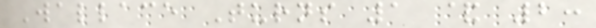Wallace Turns 1 & 2:
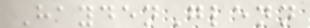HaydenGlenn
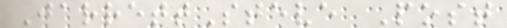JarrettSteve Post
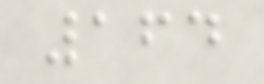164
